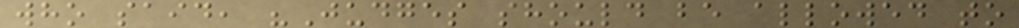who said, "Judges should be allowed to
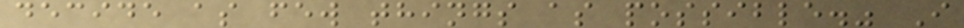decide as few things as possible." I
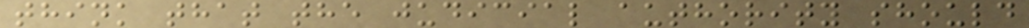think that the judicial authority should
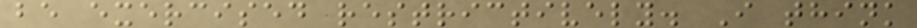be exercised restrictively. I think
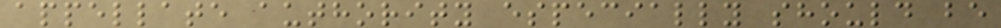appellate authority especially should be
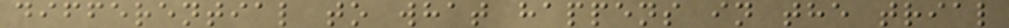differential to what happens in the trial
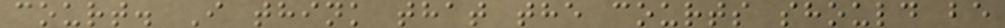court. I think that the courts should be
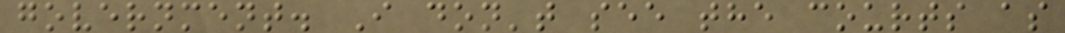government. I don't see the courts as
